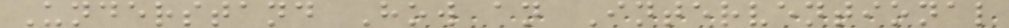Understand How an Interventional
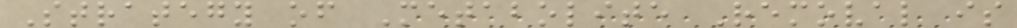Strategy of Metabolite Removal is
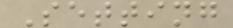Setting
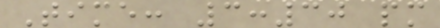Time: 3:30 pm
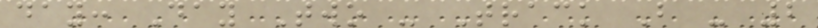day: Day Two - Track B - 2
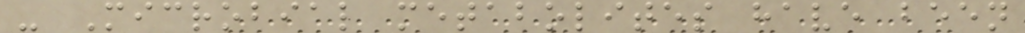- Microbial metabolites have been
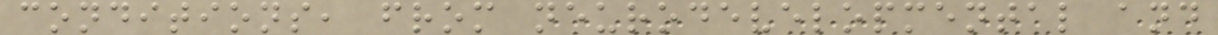conditions, from neurodevelopmental and
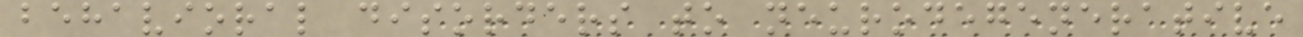behavioral disorders to neurodegenerative
